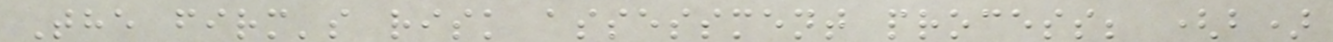The firm's risk assessment process; (b)
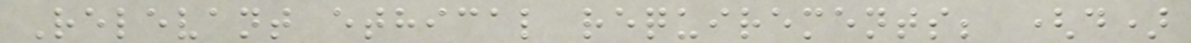Relevant ethical requirements; (d)
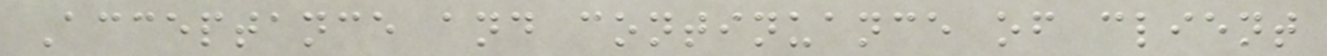Acceptance and continuance of client
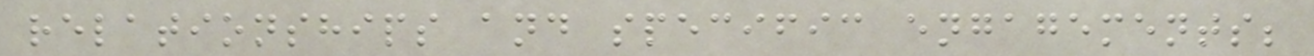relationships and specific engagements;
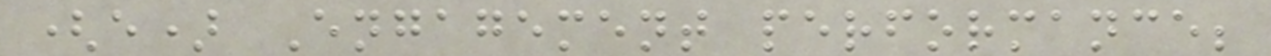(e) Engagement performance;
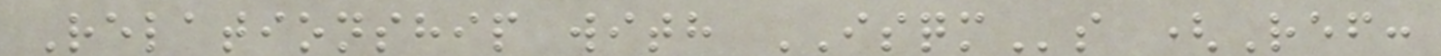Relationship with ISQMs (Ref:
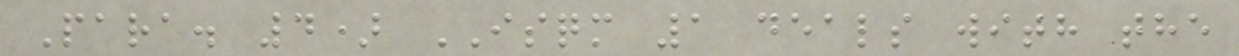Para. 4) ISQM 1 deals with the
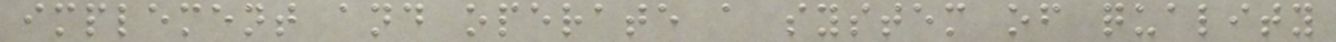implement and operate a system of quality
